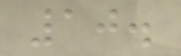10.
